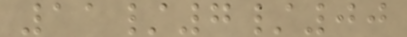11/7/00
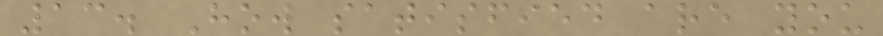13. How satisfied are you
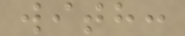with:
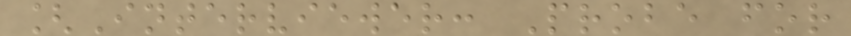[Interviewer: Probe for
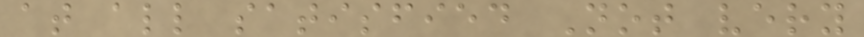at all satisfied Not very
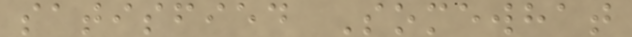satisfied Somewhat
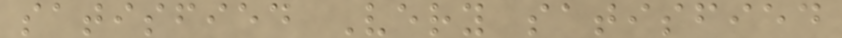satisfied Very satisfied
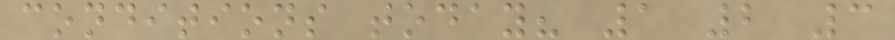conditions today? 1 2 3
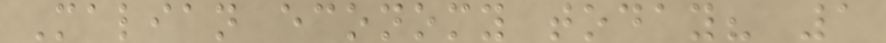Malian economy today? 1
